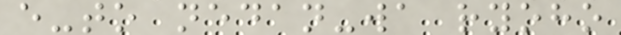e-to nedan-wa ryoho
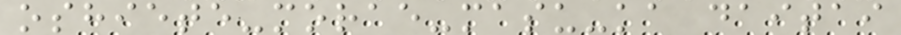oshiete-morae-masu-ka daitai
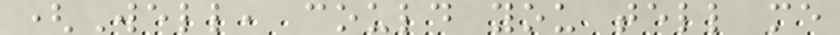(Well, could you tell me
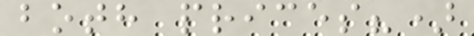both prices?)
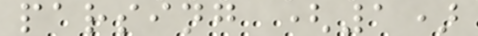parsing (1)
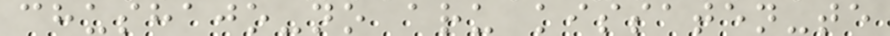chushajo-no aru kissaten-te
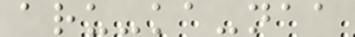aru-ka-naa
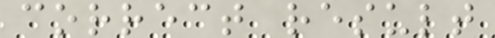correct result
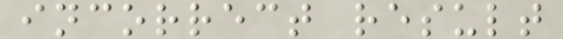incorrect result
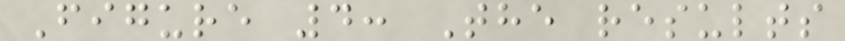Figure 4: The results
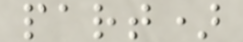part)
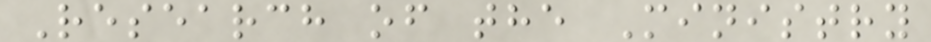Research of the Ministry
